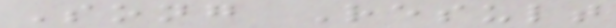Song Result
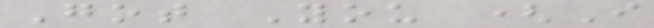Got You (I
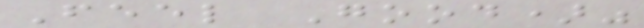Feel Good)"
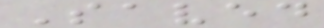Saved
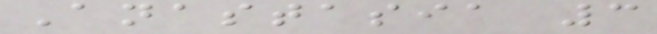Anastasia 3
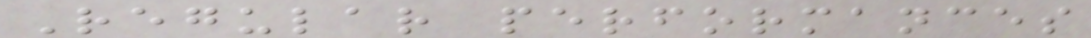Regular performances
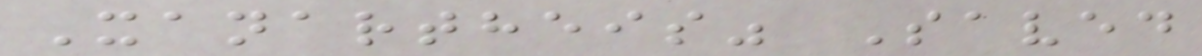Xanartheis" Saved
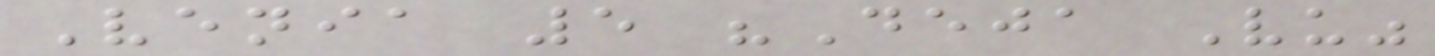Venia 5 "Deja Vu"
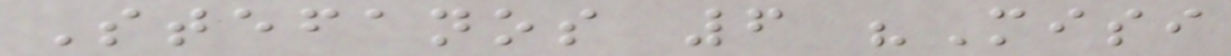Stefanos 6 "Misi
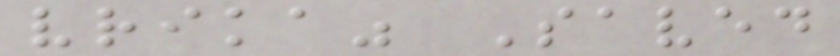vrika" Saved
